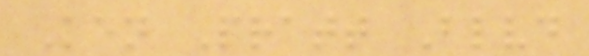Ken Pratt Blvd
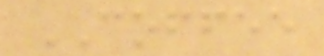COFFEE
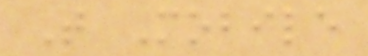T Mobile
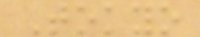Tokyo
